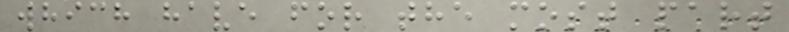which have for the most part
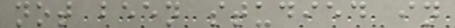not been studied in
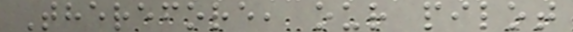Therefore, our pilot
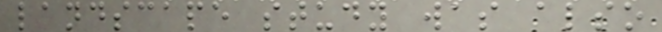landscape study was also
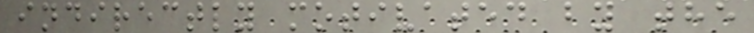indirectly motivated by the
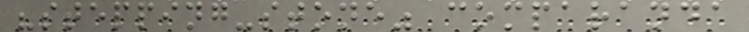"stepping-stone" comparanda
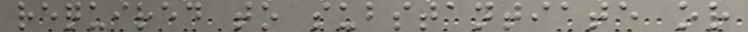required to substantiate or
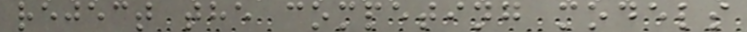reject the competing models
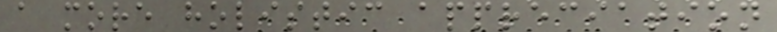a more holistic appreciation
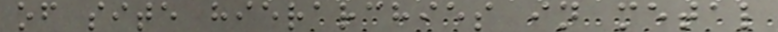of site hierarchies in metal
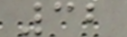32
